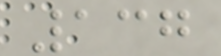137
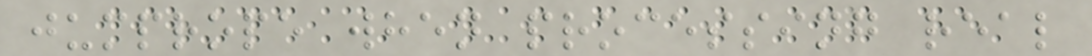jumprope when processing real
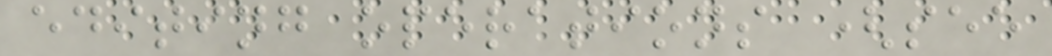editing operations (see
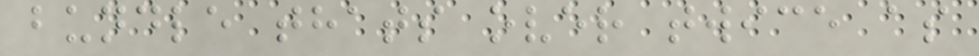bundle thats over twice as
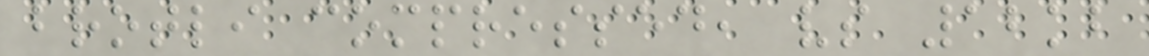brotli compressed, vs 12kb
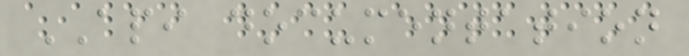API documentation
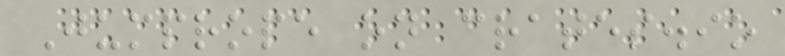Jumprope on crates.io
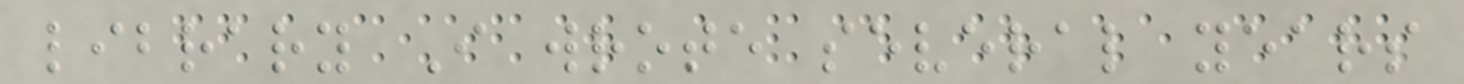library I wrote several years
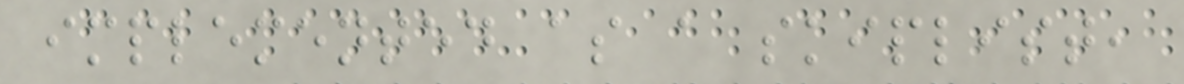implemented as a skiplist,
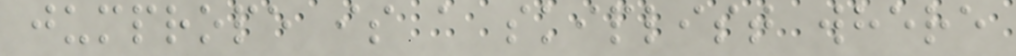jumprope is a skiplist where
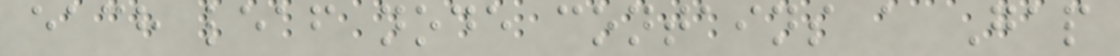each leaf node contains a Gap
